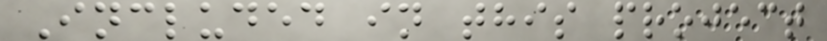Included in this project
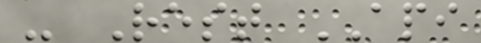- Rest API
